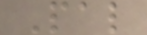Pal
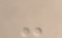-
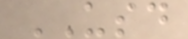USD
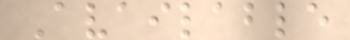Available
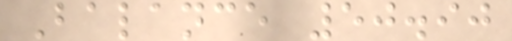Balance 50.90
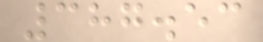387.53
